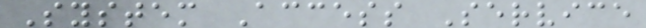System Access Service
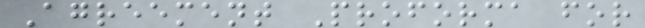Agreement Proforma for
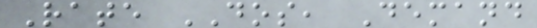Rate DOS, Demand
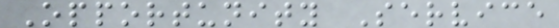Opportunity Service
